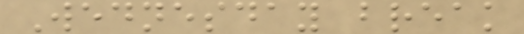Wednesday break
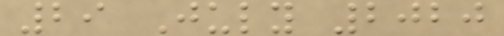29 July 2020
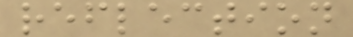reflection
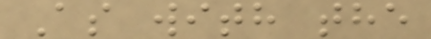As with the
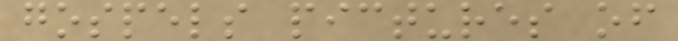gospels pictures of
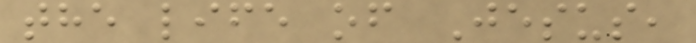the life of Jesus,
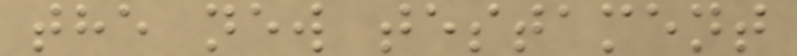the new testament
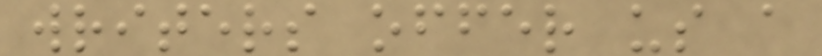writers offer us a
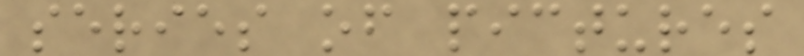series of pictures
